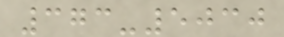373-5030
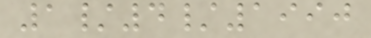1/4/1990
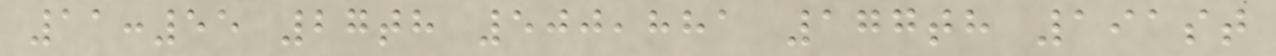11:55 27th 500,881 177th 191st
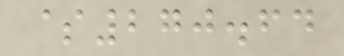$270.64
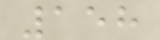158
